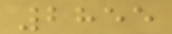2855
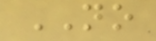NO
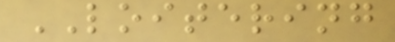LOITERING
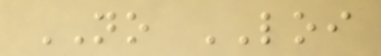NO LOI
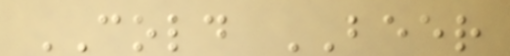COLD BEER
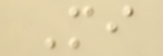Mi
